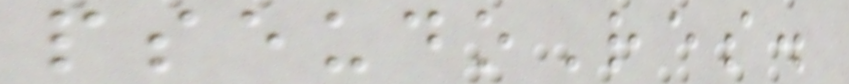pseudoRes.
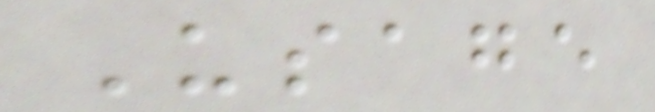Usage
